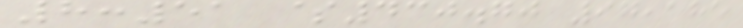8:51 $430.70 97,185
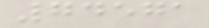74571
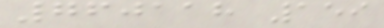760118 159
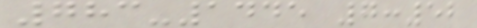783-1445 7:52
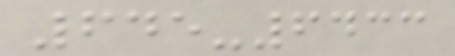645-6433
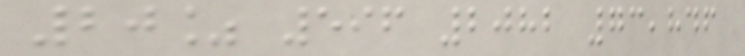20% 596 2082 73,846
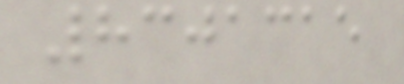8301315
